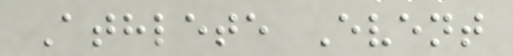Athlete Event
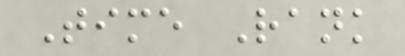Time Rank
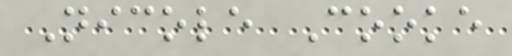Nicole Cooke
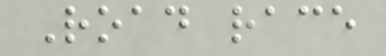Road race
